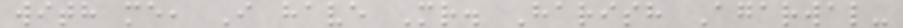with me, I have Mr. Harish Agarwal-
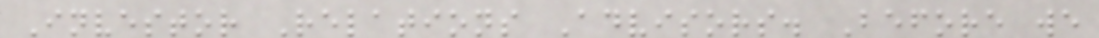Investor Relations Advisors. Before we
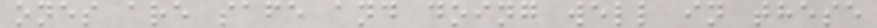ones are safe and doing well in these
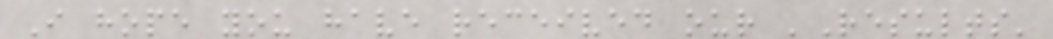I hope you have received our 'Results'
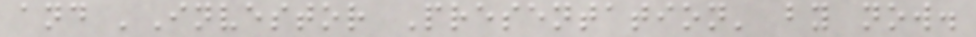and 'Investor Presentation' by now.
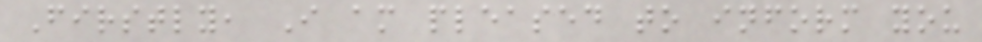Firstly, I am pleased to inform you
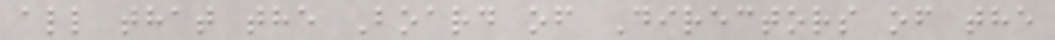all that the Board of Directors of the
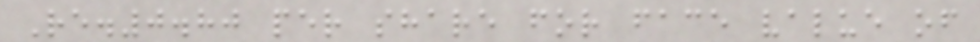Re.0.80 per share for face value of
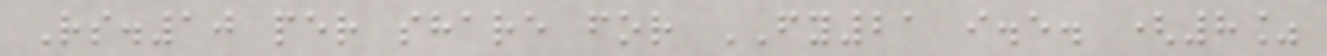Rs.10 per share for FY21 i.e. (8%
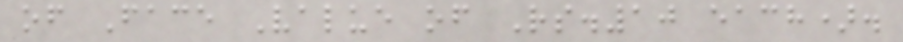of Face Value of Rs.10 each).
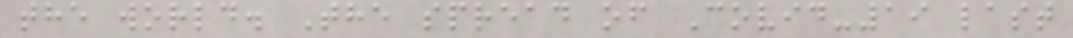the world. The spread of Covid-19 last
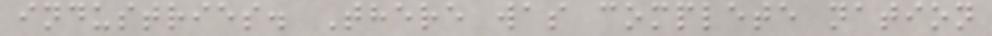industries. There was complete nation
